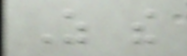As the
